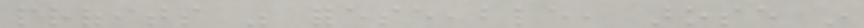profits was foreseeable, arose in
